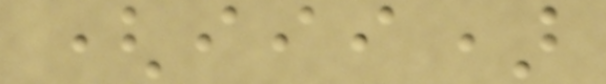(iii)
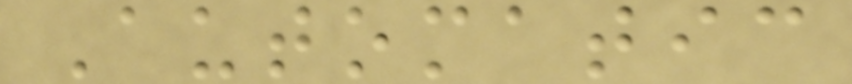Automatic
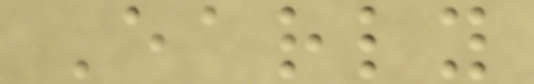Early
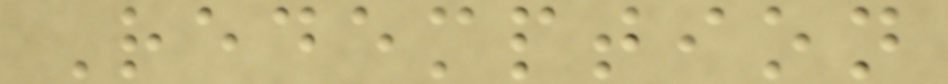Redemption
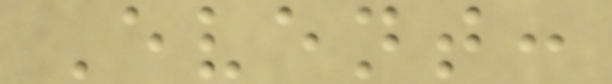Event:
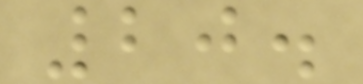20.
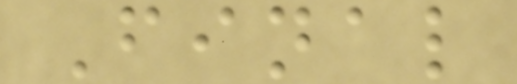Final
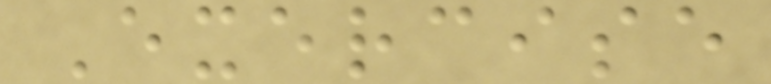Exercise
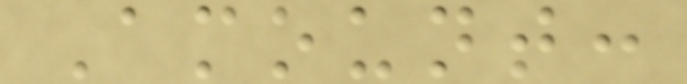Amount:
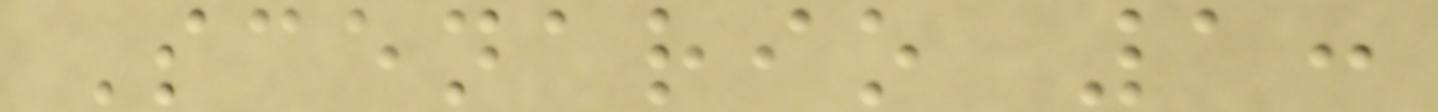Scenario 1:
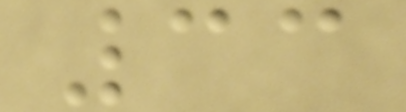33
